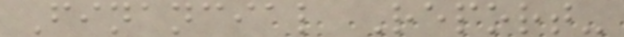Financial Report-
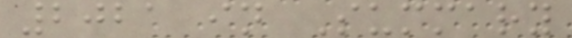2021 in Summary
